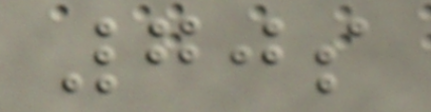70s
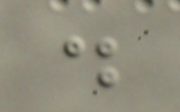.
